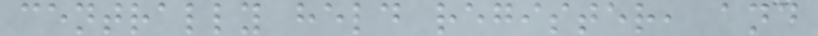centrally held register, and
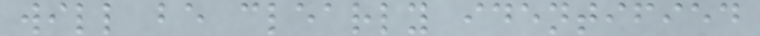will be clearly identified
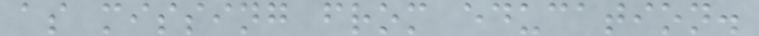as missing from education.
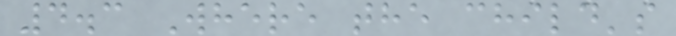4.3 Where the child's
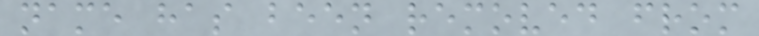name has been removed from
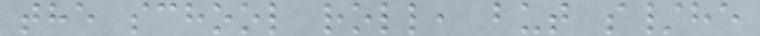the school roll, but s/he
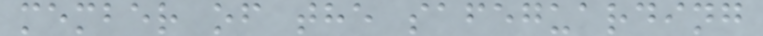member of the safeguarding
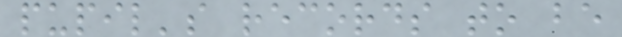pupil's records to be
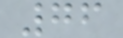76
